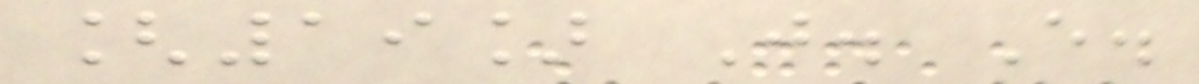[19] J. E.
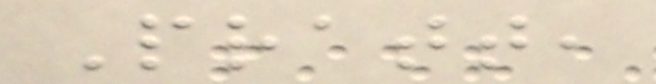Pratt,
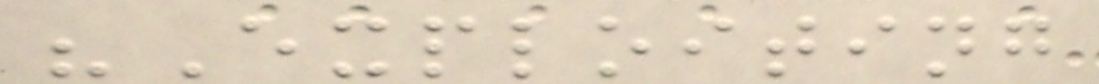"Exploiting
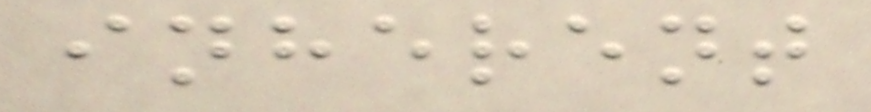inherent
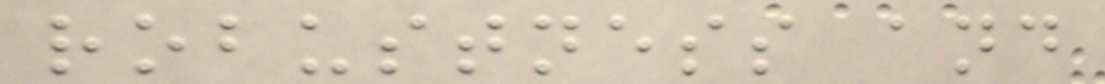robustness and
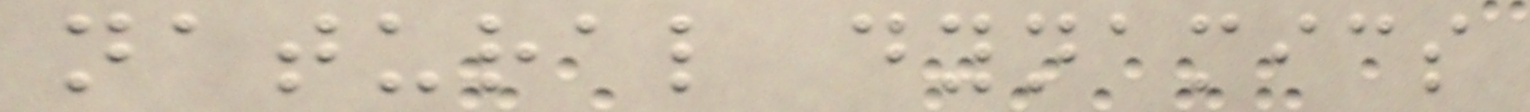natural dynamics
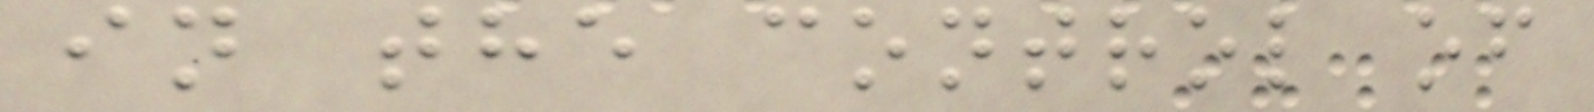in the control of
